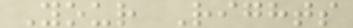Your Rights
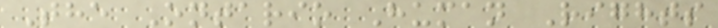The Ontario Human Rights
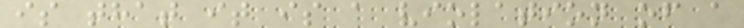is that it is a violation of a
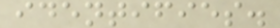identifies.
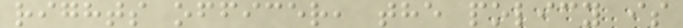rights officer, the policy is
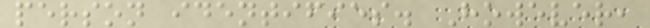person identifies. However,
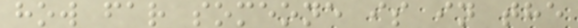how far someone is in the
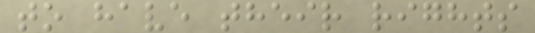to have their rights
